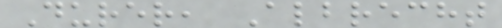Durer, Albrecht
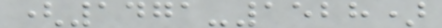(1471-1528)
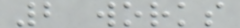2 works
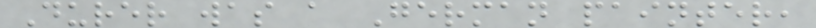Durer was a German painter,
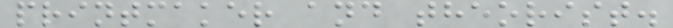printmaker and theorist.
